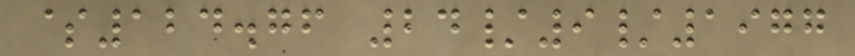$124.76 24/9/1977
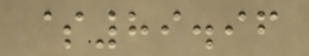$89.96
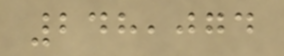248,074
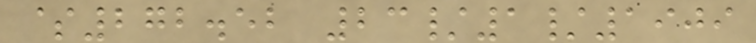$272.52 23/1/1909
